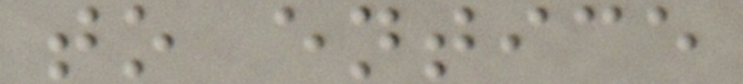to entice
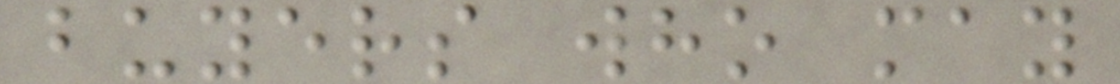buyers who may
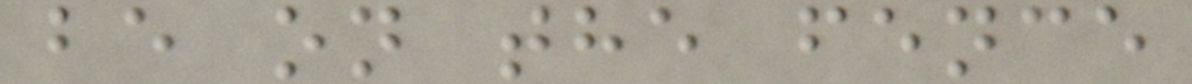be on the fence
